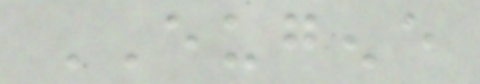EUGENE
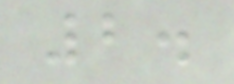2.
